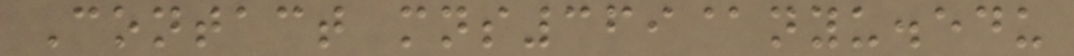Contact mns369@nyu.edu
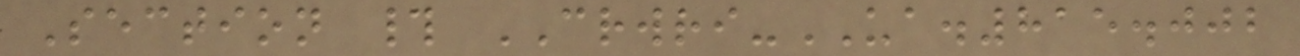Section # CRWRI-UA.815.002
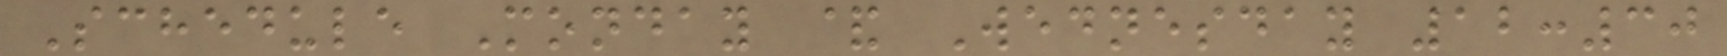Schedule Monday & Wednesday 12:30
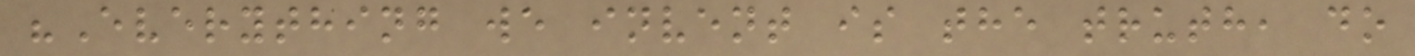"Everything we invent is the truth, do
